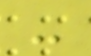-
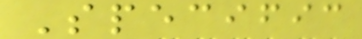Specific
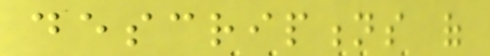descriptions of
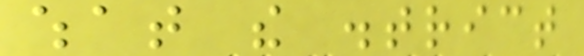what the district
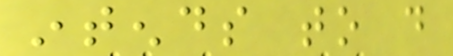intends to do
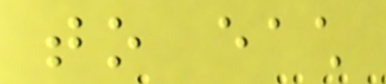to each
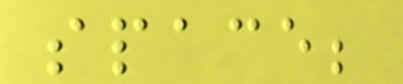space;
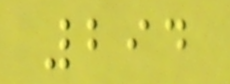294
